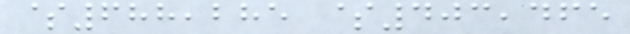$688,285 $403,465
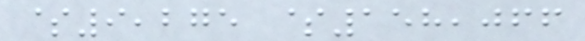$9,275 $158,066
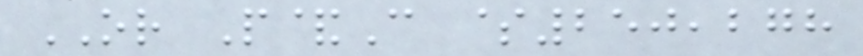OR P&C $250,278
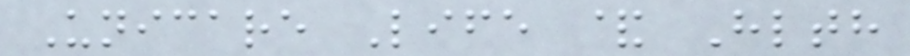Unicare Life & Hlth
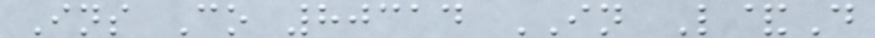Ins Co 80314 IN L&D
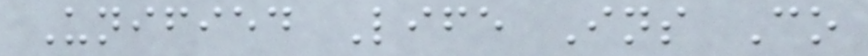Unified Life Ins Co
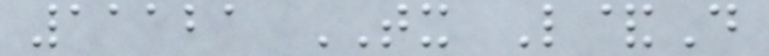11121 TX L&D
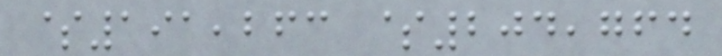$191,263 $204,764
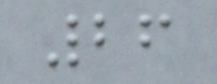26
